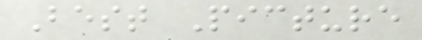Best Picture
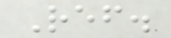Ref.
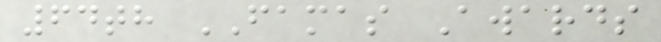64th FAMAS Awards
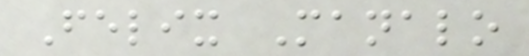Felix Manalo
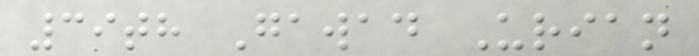39th Gawad Urian
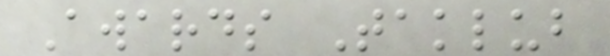Awards Taklub
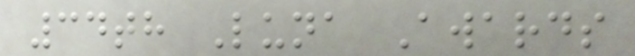34th Luna Awards
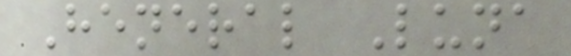Heneral Luna
